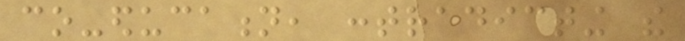co-education, contradicting the
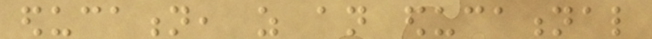education, as an educational
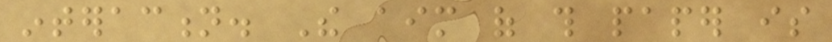interaction. The aim of this paper is
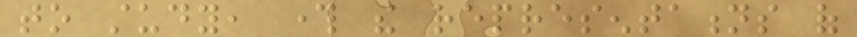to study, through the representations of
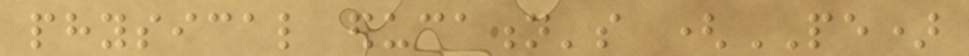physical education's (PE)
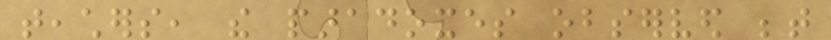teachers, the paradoxes observed between
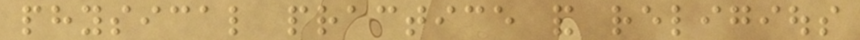physical practice and religious
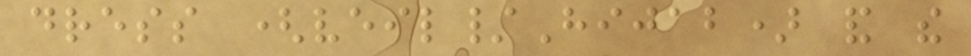dress (veil/Hijab) and the
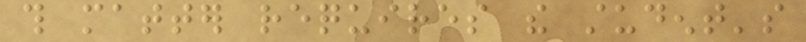this matter requires the student's
